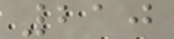210
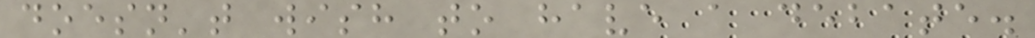doesn't wish to have a debate.
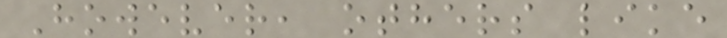However, others like
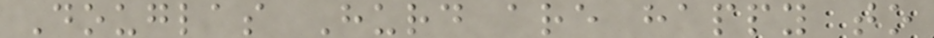Douglas Hurd are happy to
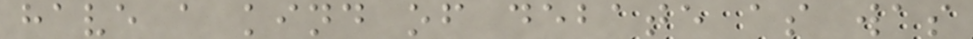have a kind of debate as was
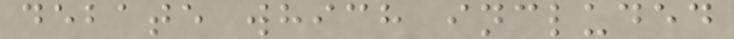debate which included
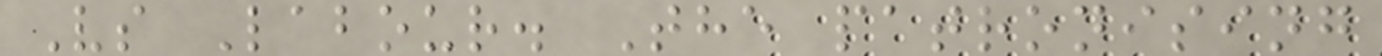Vs Labour. The patronising
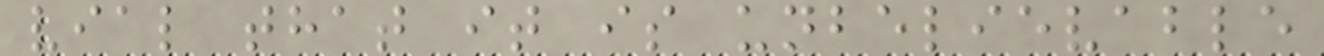vial that it is unbelievable
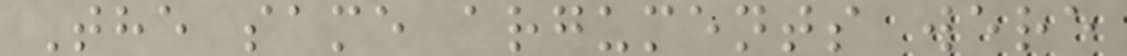The same arguments were
